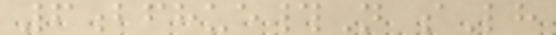6bfhue#N sLh
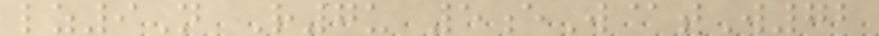lz9N R7u 5eW@tW72
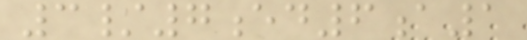3/7ed6a1
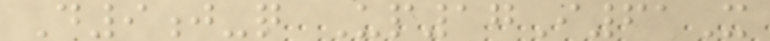D9j-q Up17I61X
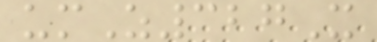umZ327X
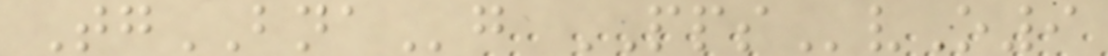TgBNAg PPSvO9
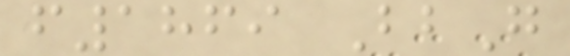f1869 BbG
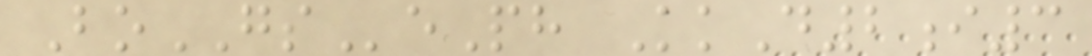BoGSePh KkD2i3
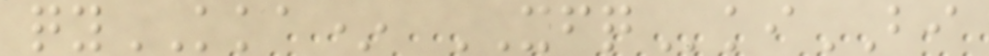qyKKA* XFQkiBI
